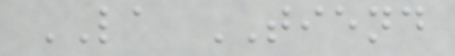LA TIEND
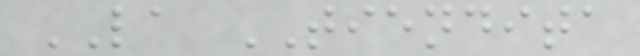LA TIENDITA
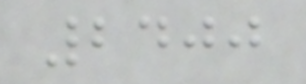2400
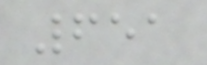651
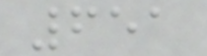651
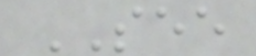SEE
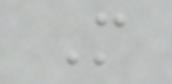M
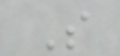S
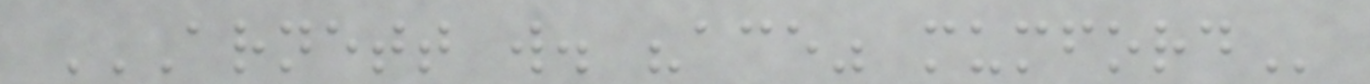ARNETT W. "ACE" MUMFORD
